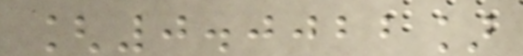[0.0022]
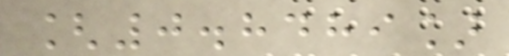[0.8489]
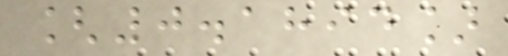[0.1894]
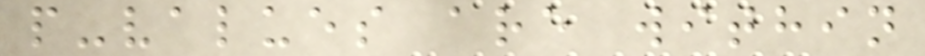p-values are within
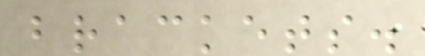brackets.
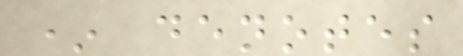* denotes
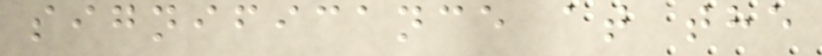significance at the
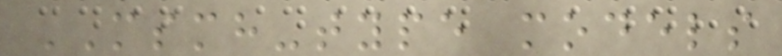MSMH-type models
